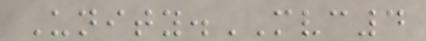Unity.MVC4
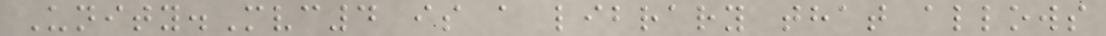Unity.Mvc4 is a library that allows
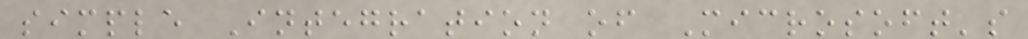simple Integration of Microsoft's
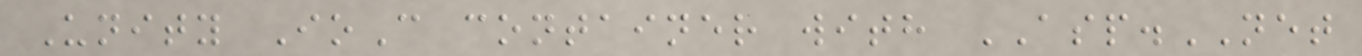Unity IoC container with ASP.NET
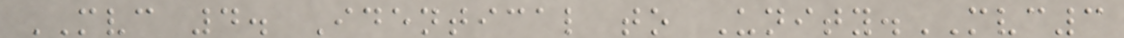MVC 4. Identical to Unity.MVC3
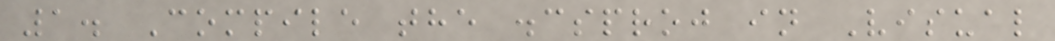1. Compile the .csproj in Visual
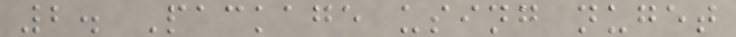2. Package using nuget
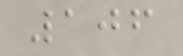106
